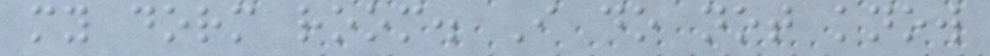my dorm room. I do not know
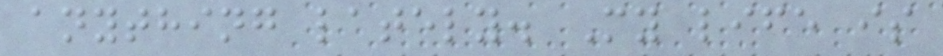anything lately. My life is
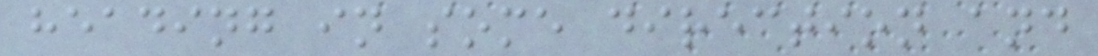heading in some direction and
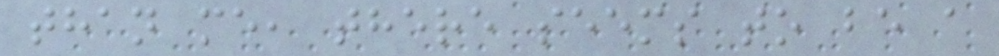than me, there seems to be a
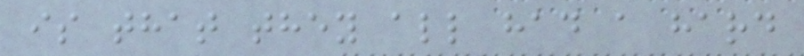is that they all had a hard
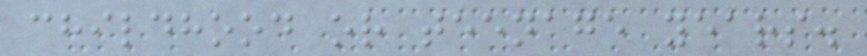childhood or teenage years.
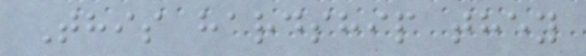This hardship they
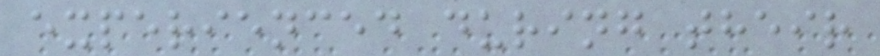experienced during their
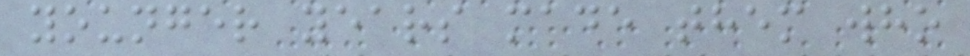younger years made them who
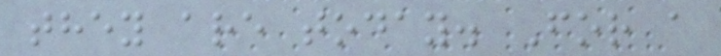they are today. For a
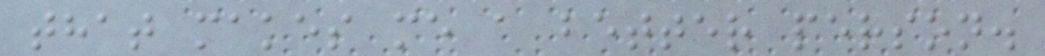that makes me a better person.
